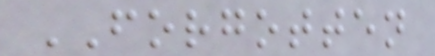FORGOTTEN
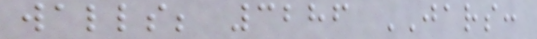walls; 3286 JARS:
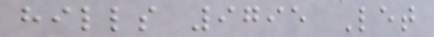hills 9795 Let
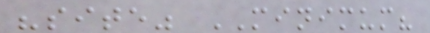"site" MINIMUM?
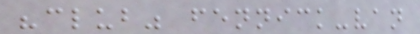"club" fennick-van
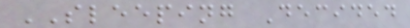SLEEPING Decided
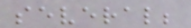several;
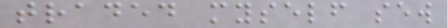traded myself sew
